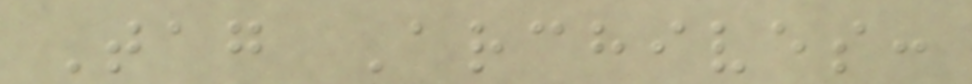Tag Archives:
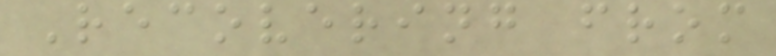Recovering from
